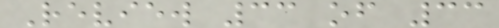Review 33 of 33
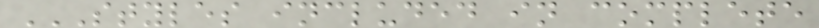STYLES INCLUDED IN COMPLETE
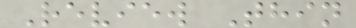Review Thin
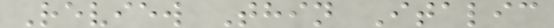Review Thin Italic
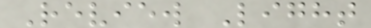Review Light
